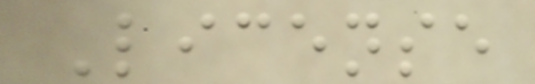License
